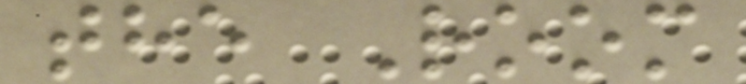the Room
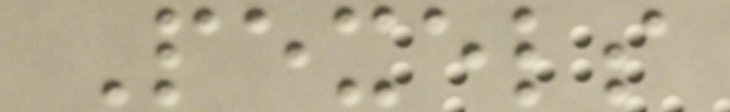Pexels
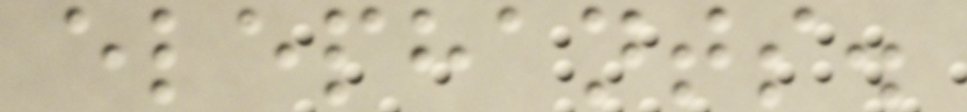elephants.
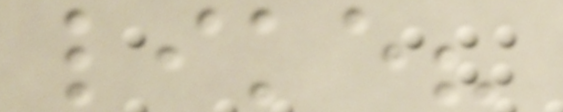like?
